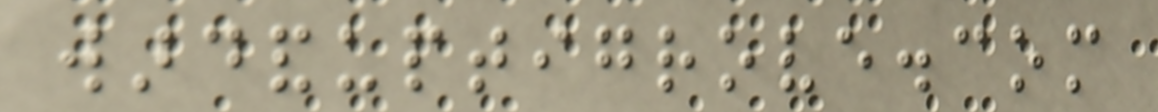wardanduptigrove.com
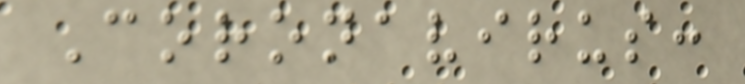Coronavirus:
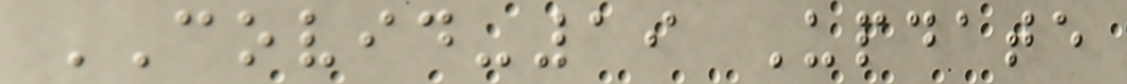COVID-19 Update
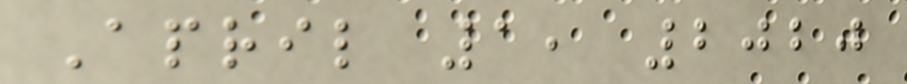April 1, 2020
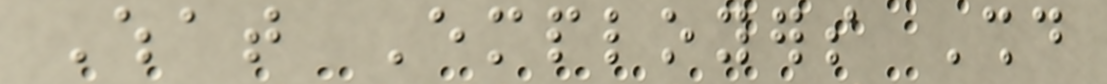What Employers Should
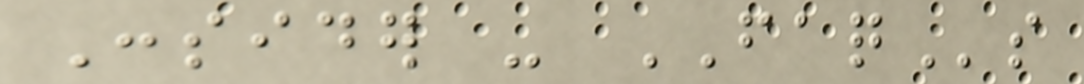Consider - FAQs
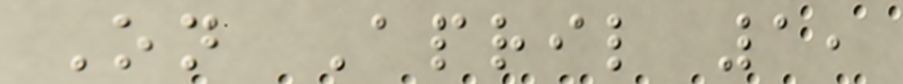On April 1,
